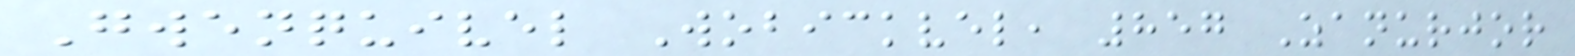Gwenquivel Wobickvel, 857 Zanurjor
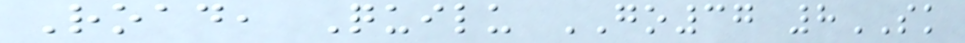Road, Quilu GO37 8SK
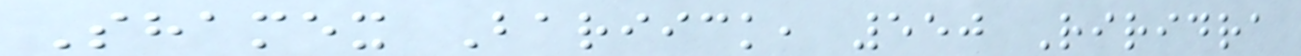Shamex Bariick, 550 Riridra
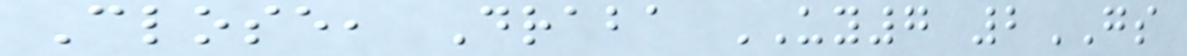Close, Draba UY7 2GS
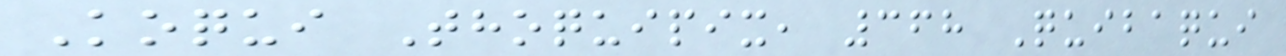Koqui Thoquipix, 368 Quibaqui
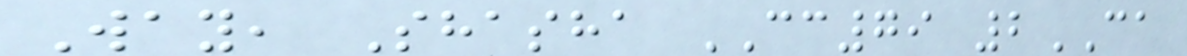Way, Shasha CC79 2CA
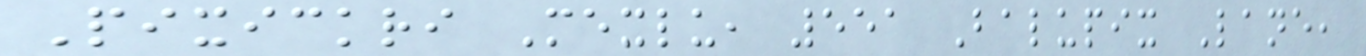Pixickri Mexlu, 551 Balupix Lane,
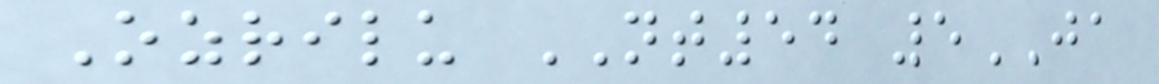Ozrilu NT54 5JA
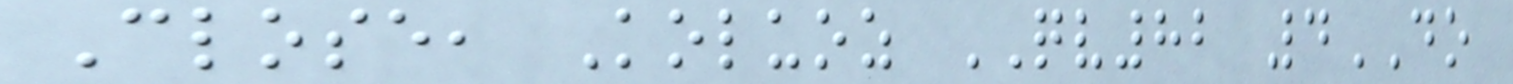Close, Koluoz QV82 4DO
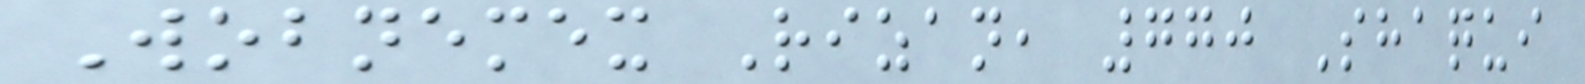Wobnemex Rizan, 770 Shaqui
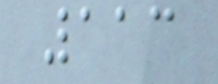113
